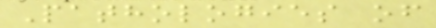Pathologies of
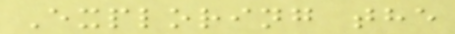Exploring the
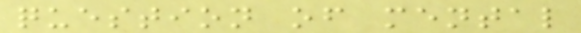question of mental
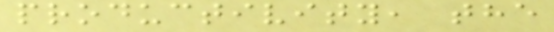productivity, the
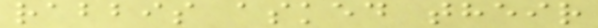rabbis asked their
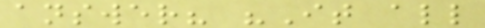answer? "It all
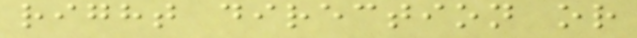right direction or
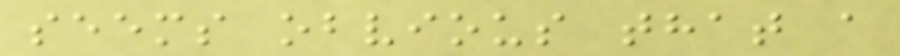seems obvious that a
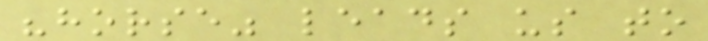"horse" leads us to
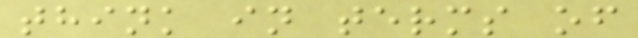think in terms of
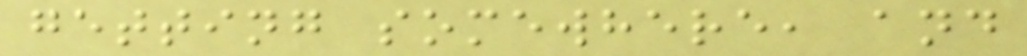getting somewhere, and
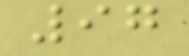97
